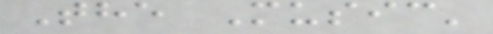The Music'
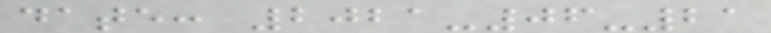date: 2021-06-21
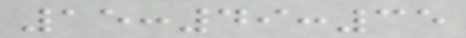15:49:35
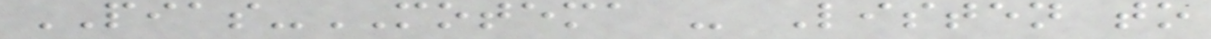PIAS-MOTEMA - Listen to
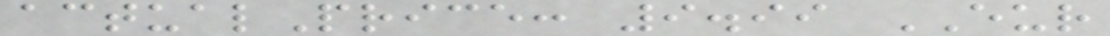actualPrice: 9.99 EUR
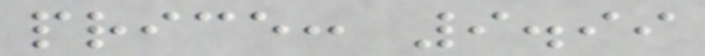price: 9.99
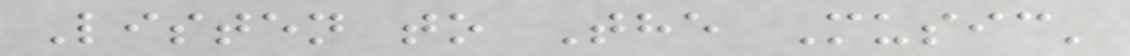Listen to The Music'
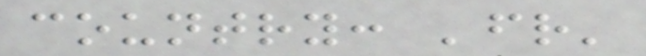country: 'fr'
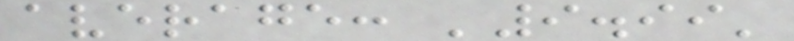average: '9.99'
